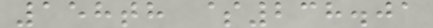158th $238.01
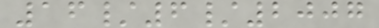16/6/2007
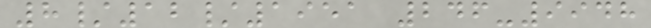8/12/1951 246-9948
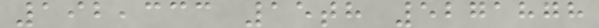192,333 15th 5271878
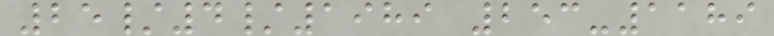25/4/1989 253-1189
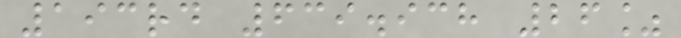193rd 639.938 26%
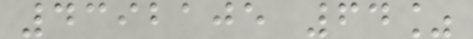4392105 64%
